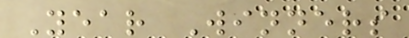Year Winners
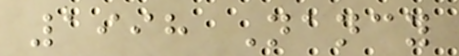1998 Nancy
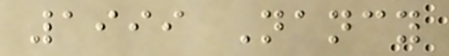1999 Nancy
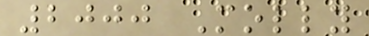2000 Molly
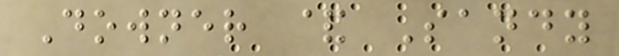Downer & Sandy
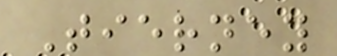Tierney
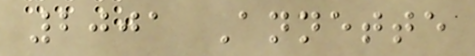2001 Annette
